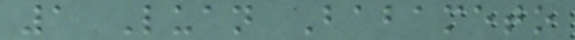1 Luan Babameto
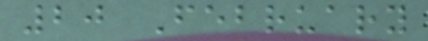20 February
